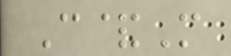C&M
